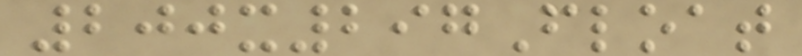200x297Float
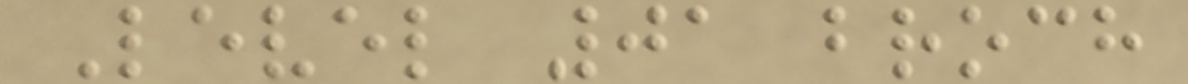Level 01 broch
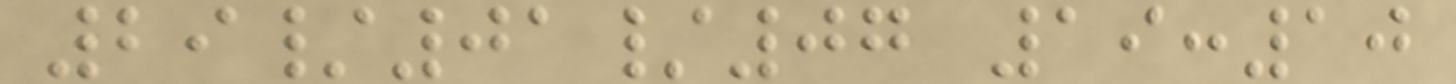29/01/07 19:10
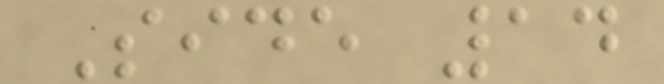Side 14
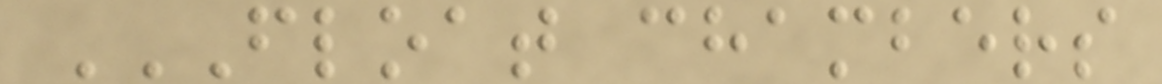FLOAT CHAMBERS
